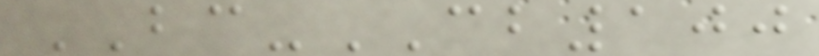BC-CB100
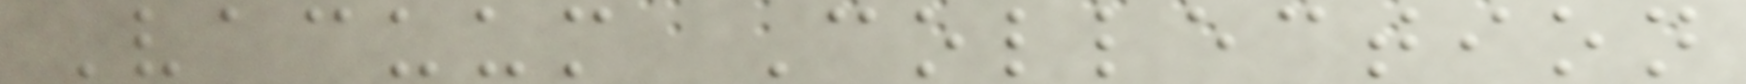Vacuum Collection
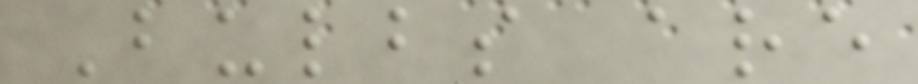Bulbs are
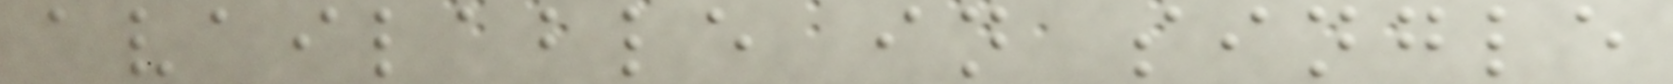available in single
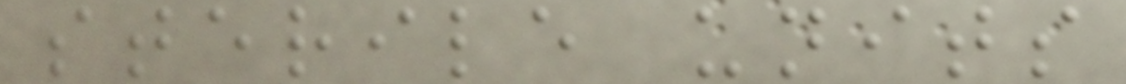sterile units
